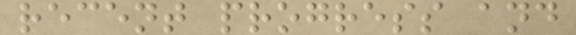recent progress and
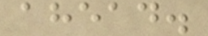ahead.
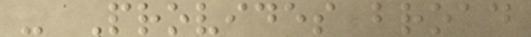- Provides broad
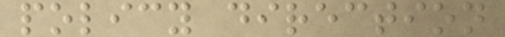policy direction
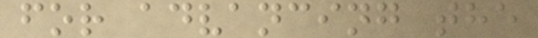for advancing the
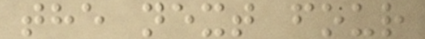the next four
